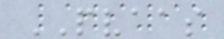PVAAS
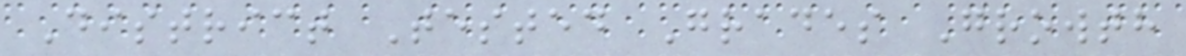District Tested Grades Growth
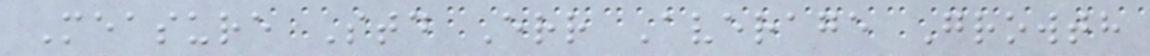Measure Std Err Average Growth
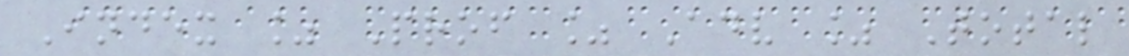Index % Prof % Adv % Total
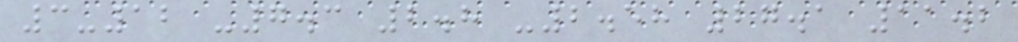3-12 -7.3 2.8 -2.58 27.1 11.2
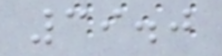39.0
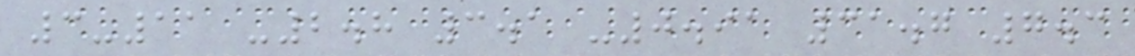3-11 -2.8 3.1 -0.91 31.7 7.3
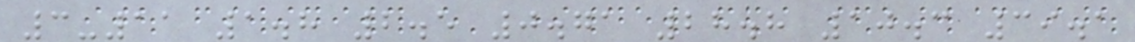3-11 1.8 2.5 0.71 28.8 10.3 39.1
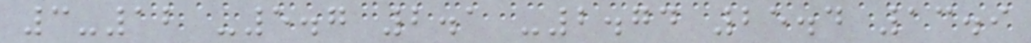3-12 -5.7 2.1 -2.74 25.4 13.9
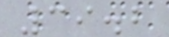39.2
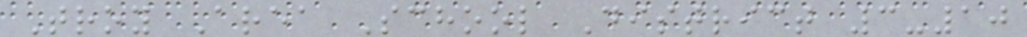Troy Area School District 3-10
